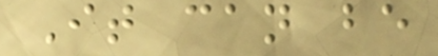It can be
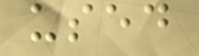used
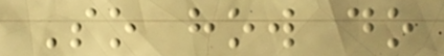So how do
